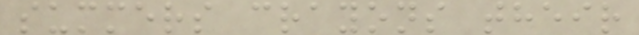summers crayons their
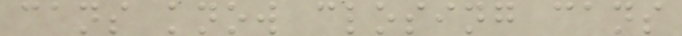cans know closing cans
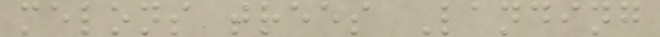melons trees Landing
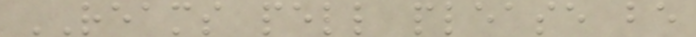REAMS pell please be
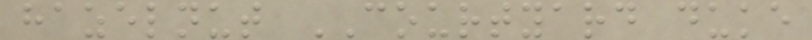hazelnut COURTYARD duke
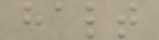halt
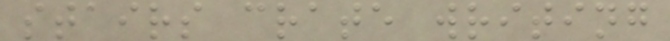stairs crate writing
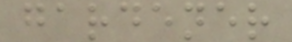gardener
